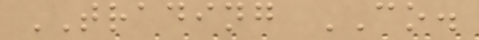TRADING CO.
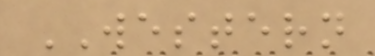WESTERN
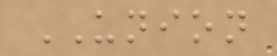UNION
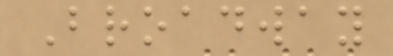Broadway
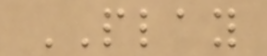PLAY
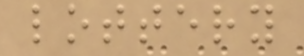lottery
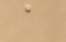a
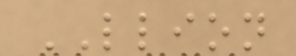LLION
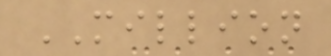MILLION
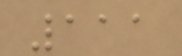111
